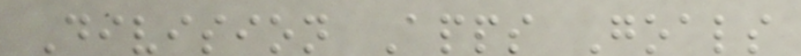Division Apps Goals
